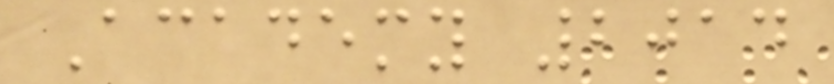Academy 2014
